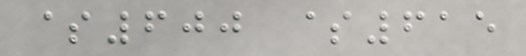$600 $615
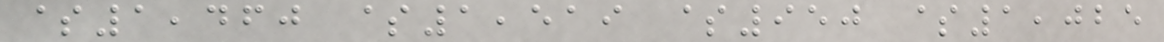$1,460 $1,519 $950 $1,025
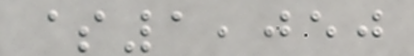$1,050
